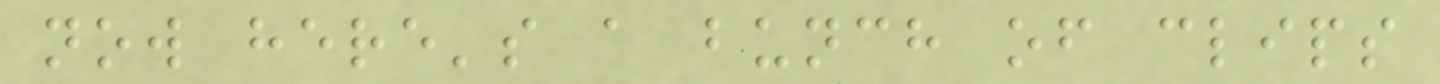now here's a bunch of clips
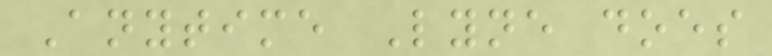Anytime Lyne does
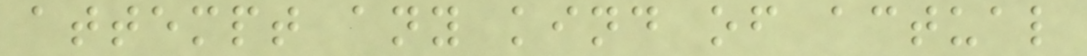attempt any kind of actual
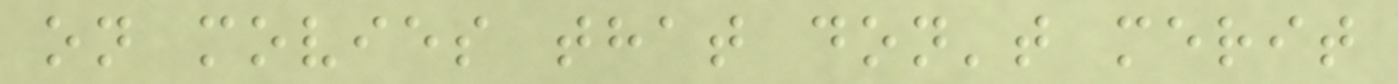on movies that don't merit
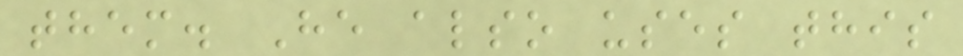them. He also uses this
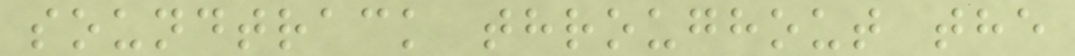soundtrack throughout the
